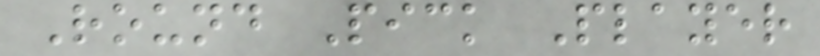Round Pick Player
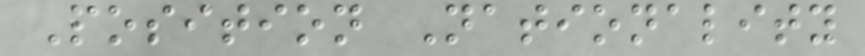Position Nationality
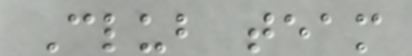Club team
